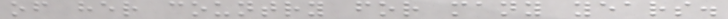of her country for many years.
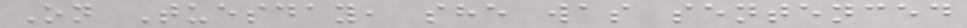On Tuesday, she was sentenced
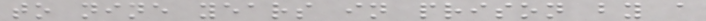to nine years in prison by a
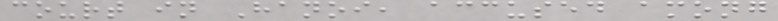court in Hanoi, accused among
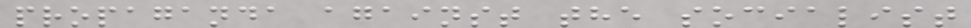propaganda against the socialist
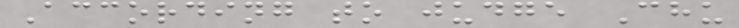According to judge Chu
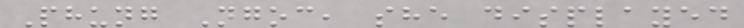Phung Ngoc, she displayed
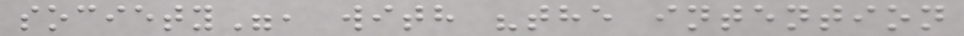society", with "the intention
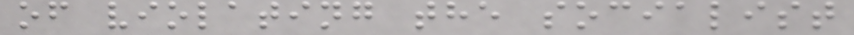of violating the socialist
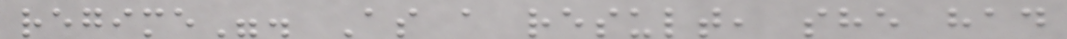regime". As a result, she had
